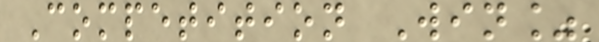Competition Win%
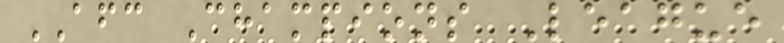AFC Champions League
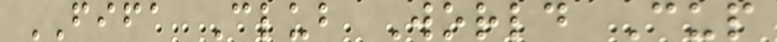FIFA Club World Cup
